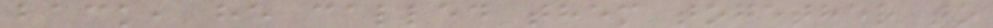back, he called them together to
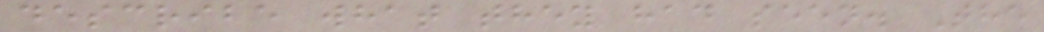describe what they had seen. The
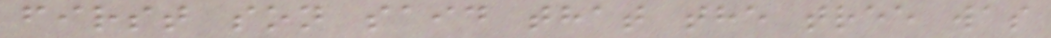first son said that the tree was
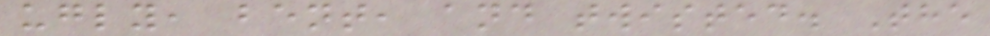ugly, bent, and twisted. The
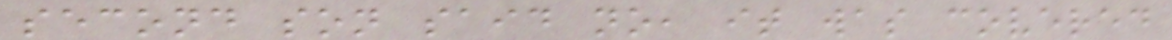second son said no, it was covered
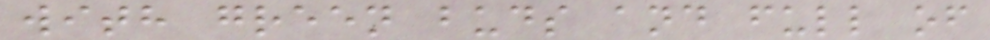with green buds and full of
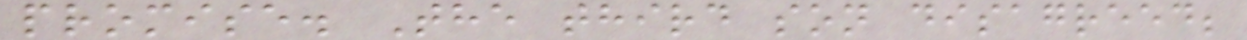promise. The third son disagreed;
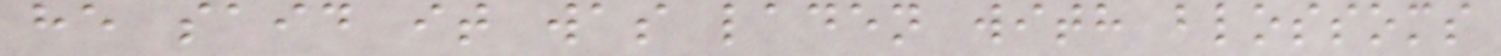he said it was laden with blossoms
